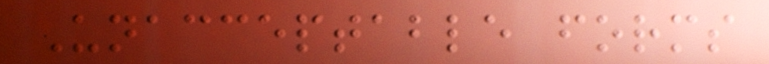Unacceptable forms
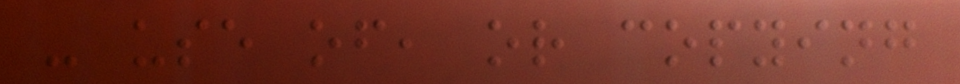- use of, or copying
